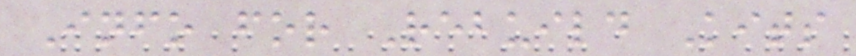Info for Rebuild Kits
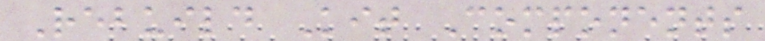Rebuild Kit Components
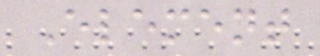Element
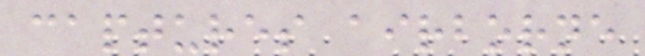captures airborne
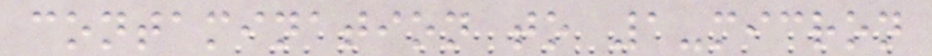contamination to 1-micron
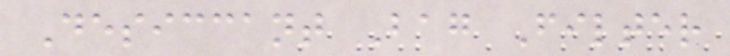Desiccant Bag Filter
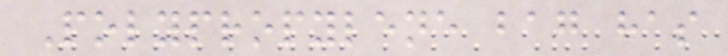Polypropylene bag has
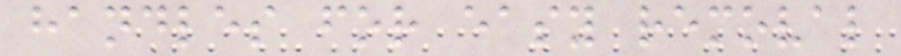handles for easy removal
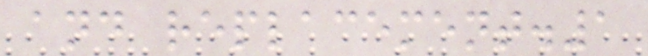and replacement.1
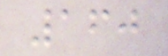160
